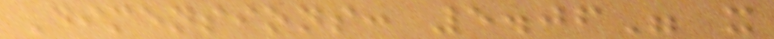Dimensions: 5.06" x
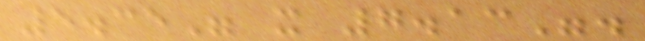5.35" x 7.13".
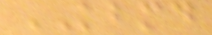KBMD
